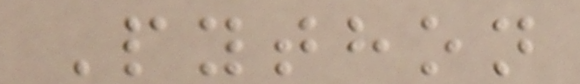Python
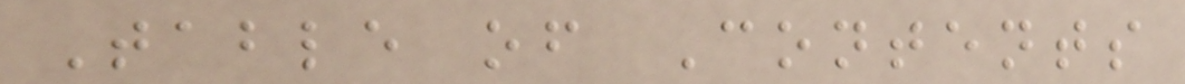Table of Contents
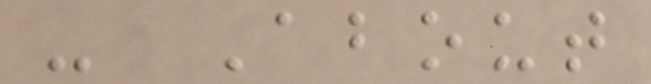- About
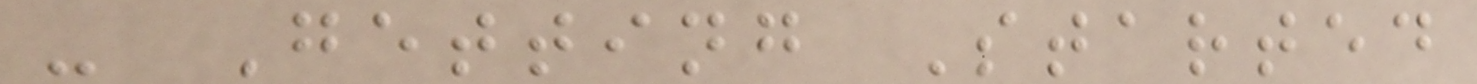- Getting Started
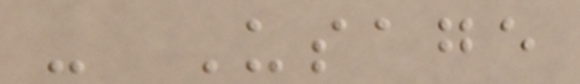- Usage
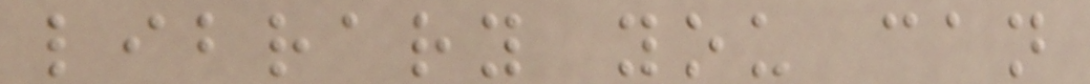library you can
